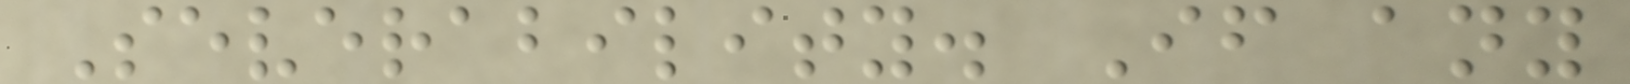Severability. If any
